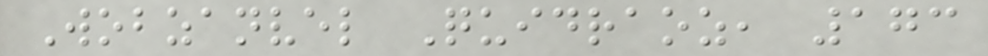Wobzanvel Quidraoz, 173
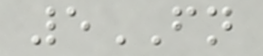5FN
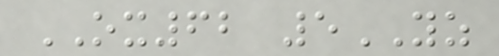OX62 5YZ
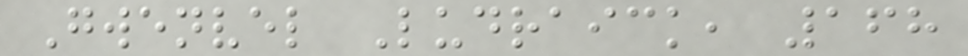Gwenvel Ludraick, 168
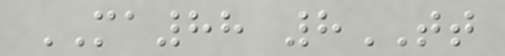MA88 8TT
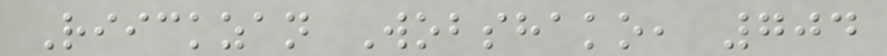Riickzan Wobshako, 704
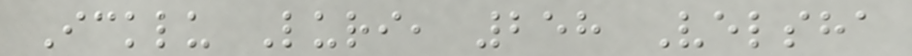Icklu Luri, 258 Velsha
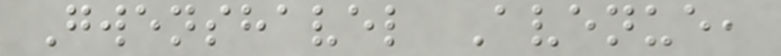Gwenshavel Avenue,
